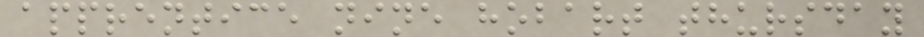apprentice nine hobart thursday
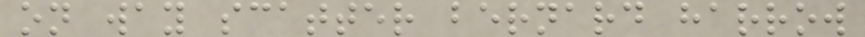on way scatter bernard harrow
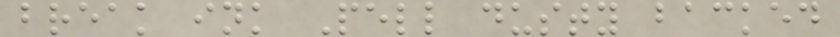break ink Pell dusty backed
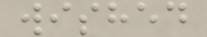wished
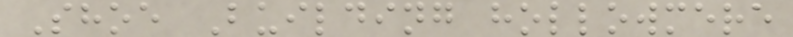Shoe Building hollowmere
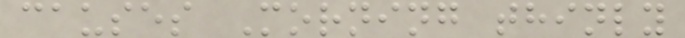causes Morning thinly
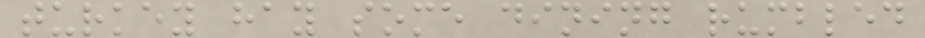turkey hay some dining rumbled
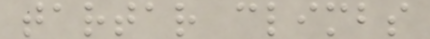tartar climbs
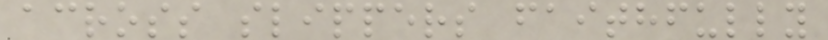across slippers faithfully
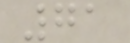71
